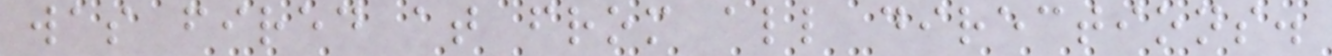was fired at from all directions.
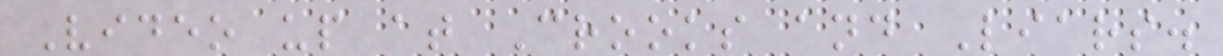Video up at Crooks and Liars.
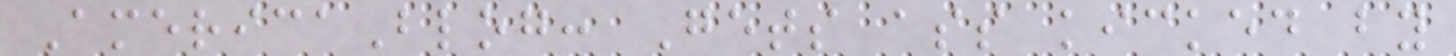AmericaBlog: Gets ass kicked by
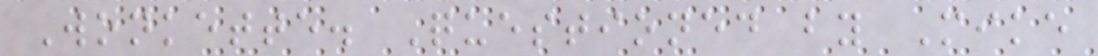Wonkette. Questioned by Mike
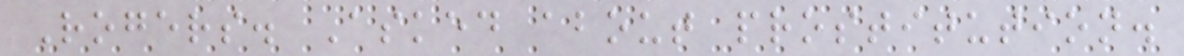Rogers. Asked about prostitution.
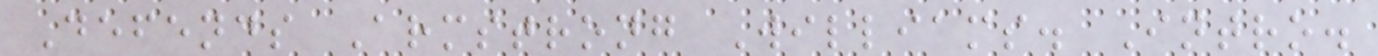Defends Armstrong Williams. Intro.
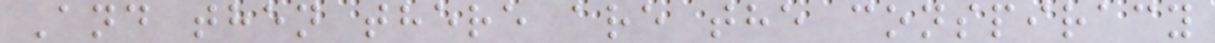And then there are the conspiracy
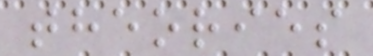theories
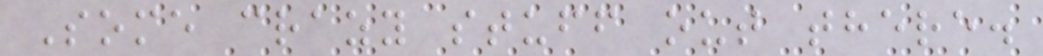Some crazy stuff out there.
